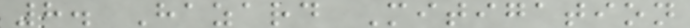8. Hazard Mitigation
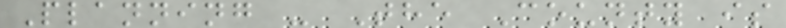Planning - The County is
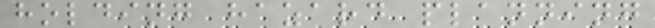holding hazard planning
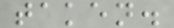taken.
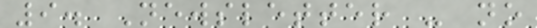9. Newsletter - no
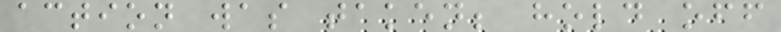action was taken; hold off
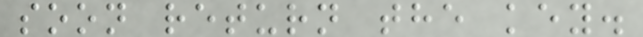soon return the key.
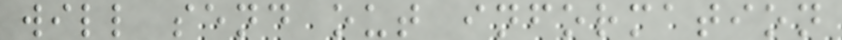will send out information
